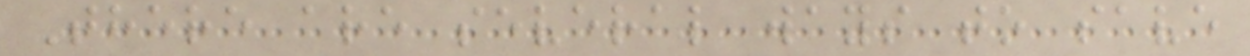There are several ways to save
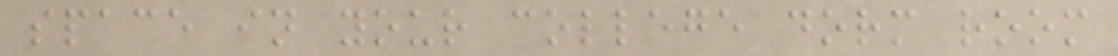space in your college dorm room
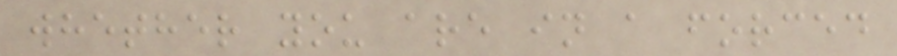whether you are in a forced
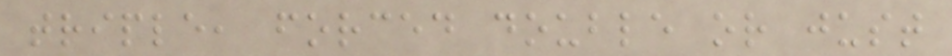triple, forced double or just
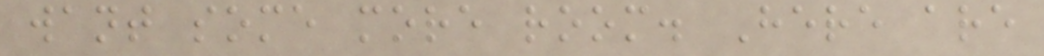want some more room. Here are
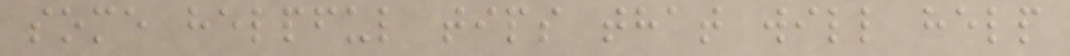some helpful tips that will help
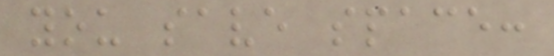you save space:
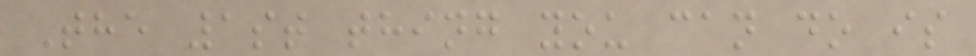The 1st thing you can do is
